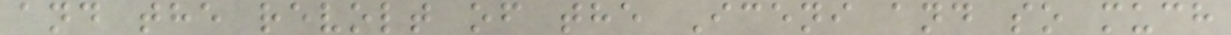and the revolt of the Iceni and so much
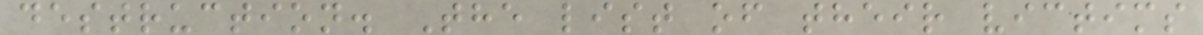destruction. The list of their victims
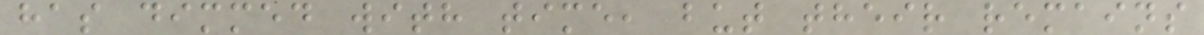has dimmed with time, but their remains
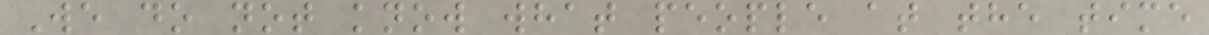We do not know what people at the time
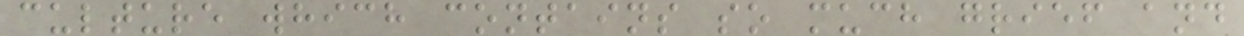culture which contains so much grief and
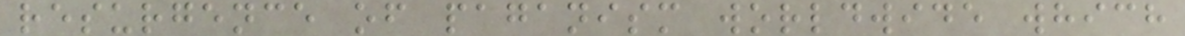resurgence of paganism worldwide which
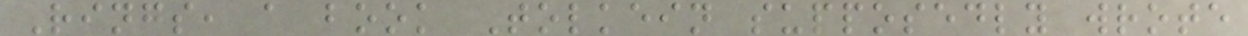Rings, a book Tolkein supposedly wrote
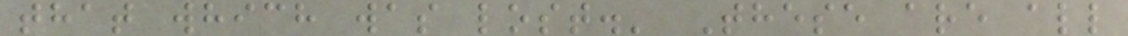that which was lost.' These are all
